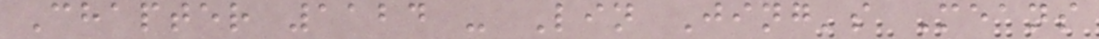Chapter 1124 - Lin Jing's Means
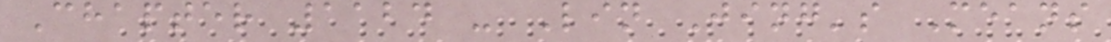Chapter 1124 - Lin Jing's Means
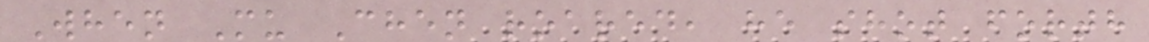When Mu Chen roared, he shot forth
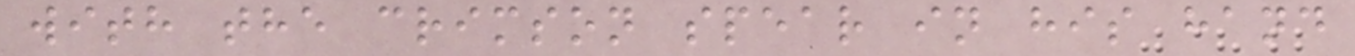with the crimson spear in his hand
